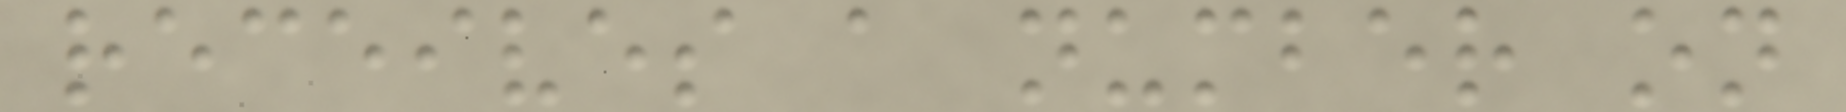receives a number on
